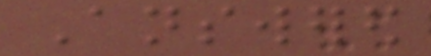Answered
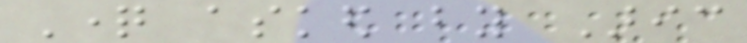Question asked by Aric
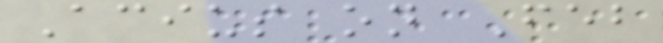Acius on Feb
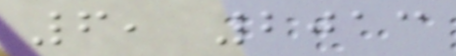6, 2013
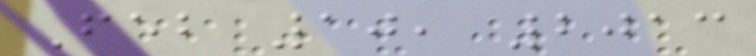Feb 10, 2013
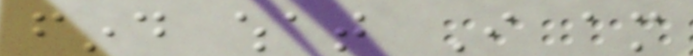find what I am
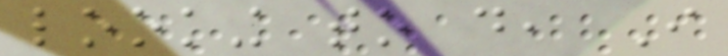looking to do, I
